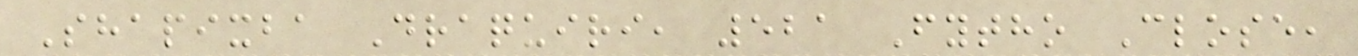Shapixba Draquiri, 521 Fytho Close,
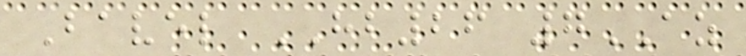Bavel HB26 7AZ
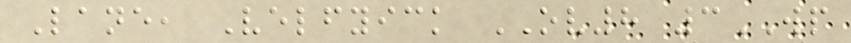Lane, Velfyick OV8 3WP
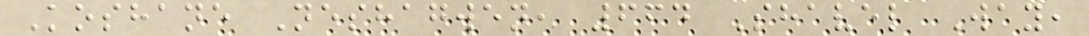Koshane Neshagwen, 664 Shavel Way,
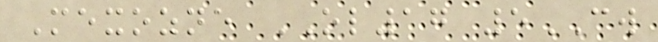Mexozne OL17 5CW
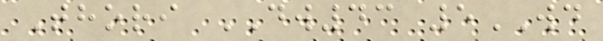Thori DW43 5WD
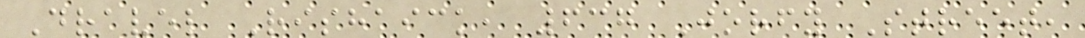Dravel Rishaick, 637 Jorfy Street,
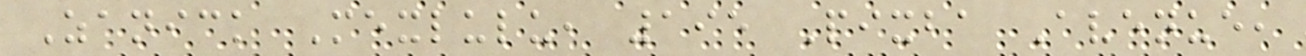Zanick Mexlulu, 195 Pixba Avenue,
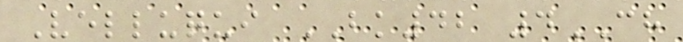Velluqui BK42 4CH
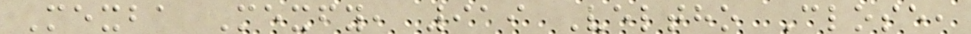Mexba Mexfy, 919 Veltho Close,
